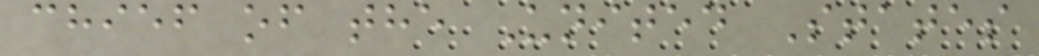chief of the United States
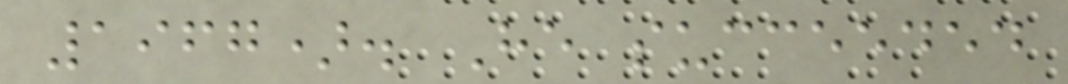1967). He succeeded
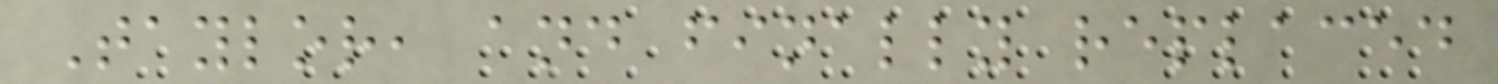Taylor, and finally replaced
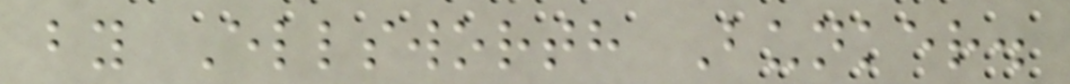by Ellsworth Bunker.
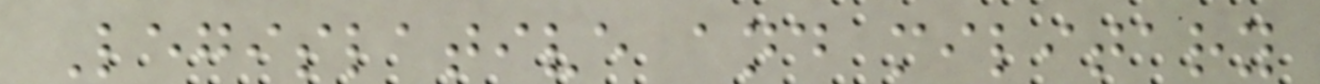Legislative and military
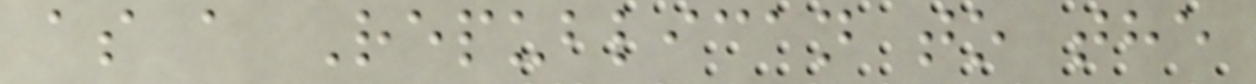as a Republican to the
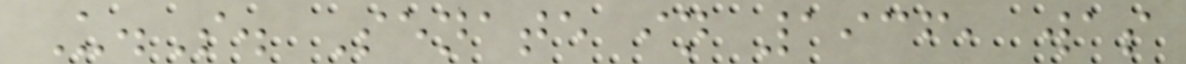U.S. Senate in 1936, was
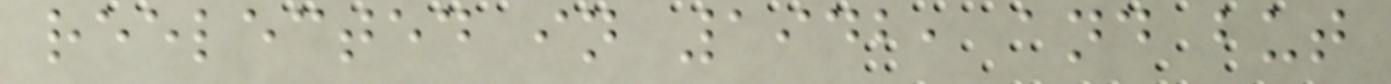reelected in 1942, and but
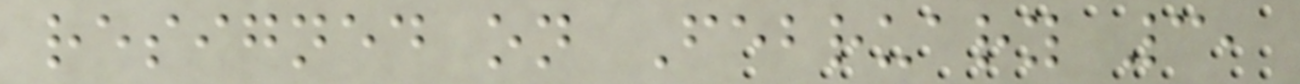resigned on February 3,
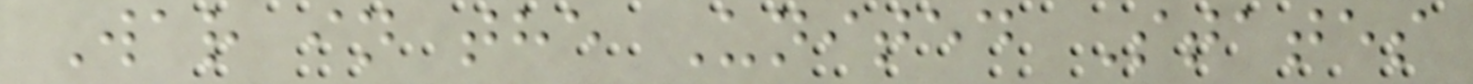War in the United States
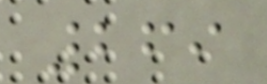269
